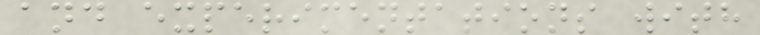and experimentations with
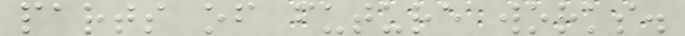parts of future works.
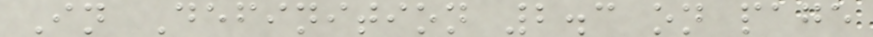In Definition 2.3 on page
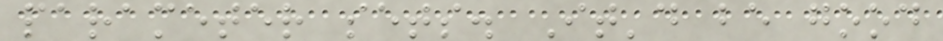parameter sets. It'd be good
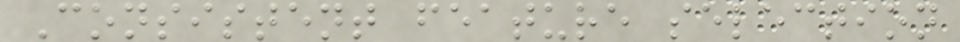Consistent feature selection
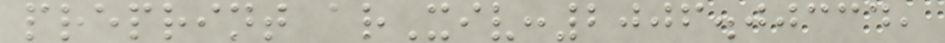preprint arXiv:2006.00334,
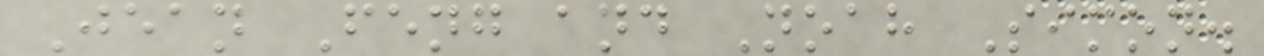Jean Feng and Noah Simon.
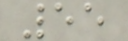55
